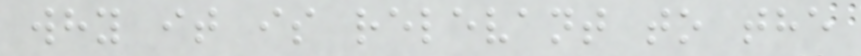why it is relevant to the
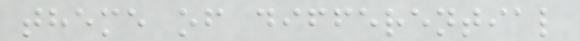theme of differential
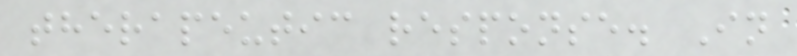therapeutic response. In
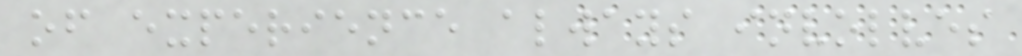of experience always involves
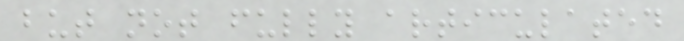but not fully articulated
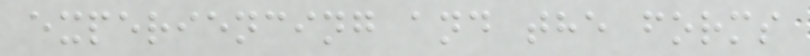experiencing and the forms
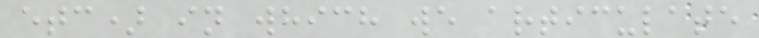etc) in which we articulate
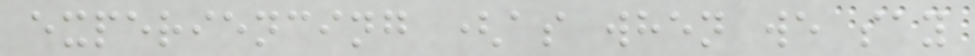experiencing (as when we say
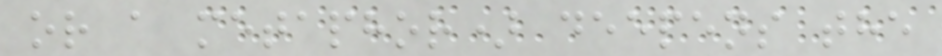or a metaphor) deepens the
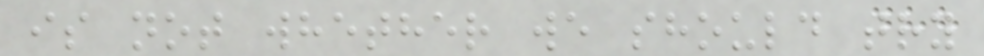is not whether we should try
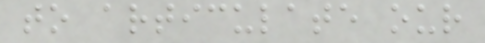to articulate our
